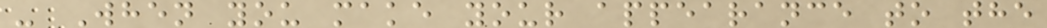- When you make your appearance to the
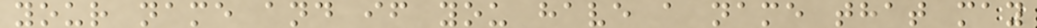your name and if you have a name that may
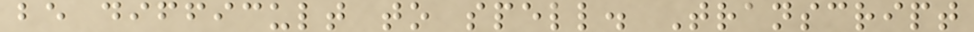be difficult to spell. Transcript
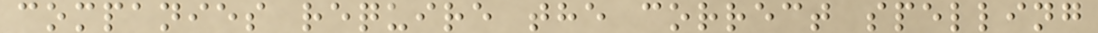companies require the correct spelling
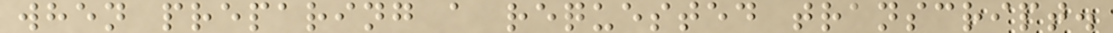when preparing a requested transcript.
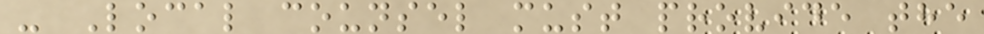- Local counsel must provide the
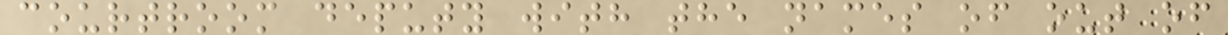courtroom deputy with the names of out of
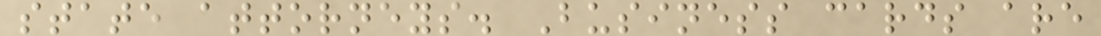state attorneys. Business cards are
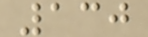130
